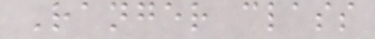Ranger class
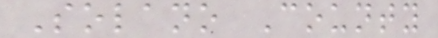Solano County
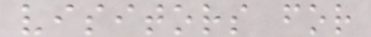visitors for
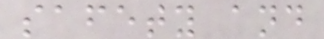safety and
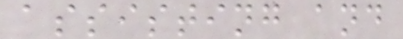assisting and
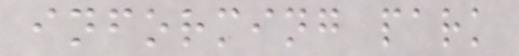informing park
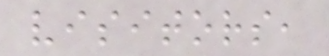visitors,
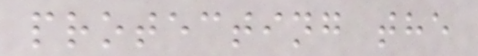protecting the
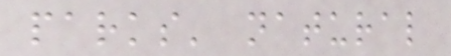parks' natural
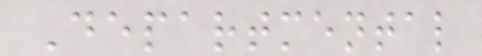Departmental
